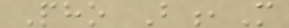Pho B,M
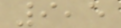9,5
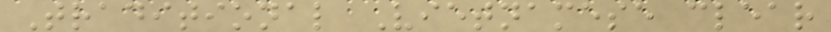Traditional Vietnamese clear
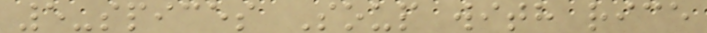5-spices Soup with rice
